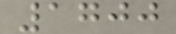1700
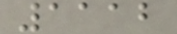1112
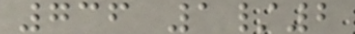736 1/2
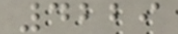4229
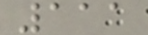111
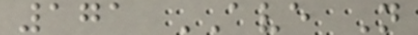171 AVE N
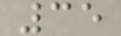35
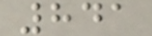841
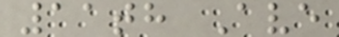11th Ave
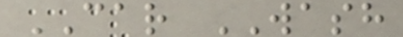CAR WASH
